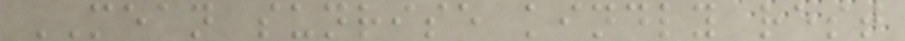MEAN sunrise kindly rest
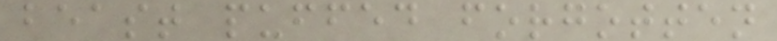beast puffed forgotten
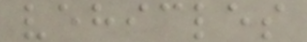vehicles
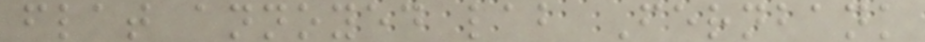flat annoyed lab Fernbank
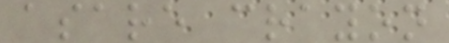asare crayon
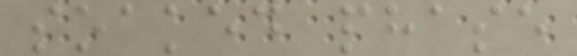soaked phase
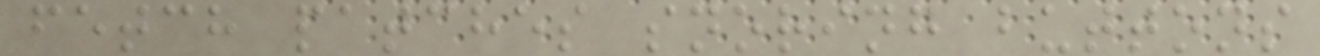fetch patches snoring buttons
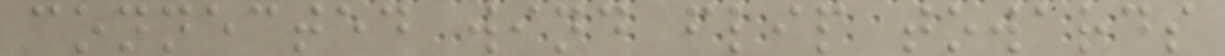connected wind flip towards
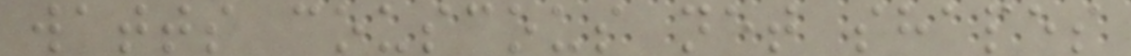watts couscous net shapes
